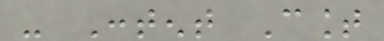- Content Count
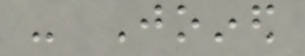- Joined
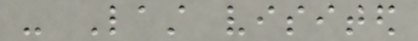- Last visited
